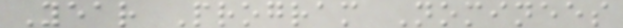Year Program Nominees
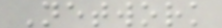Network
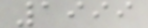1999
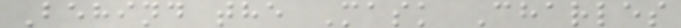Behind the Mask Charles
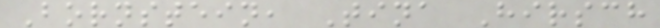Bornstein, Tina Hirsch
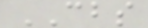CBS
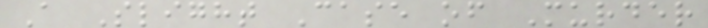A Slight Case of Murder
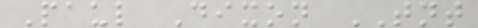Paul Dixon TNT
